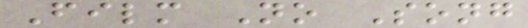Film No Song
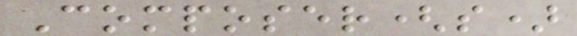Composer(s)
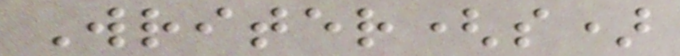Writer(s)
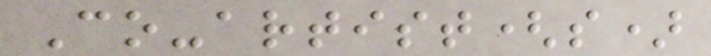Co-artist(s)
